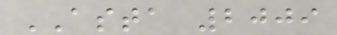ASTA 2009
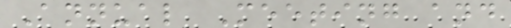Annual Meeting and
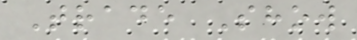Trade Show
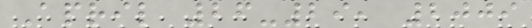April 26-29, 2009
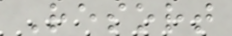Resort
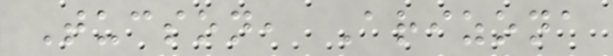Tucson, Arizona
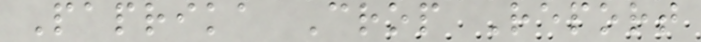Paprika Crop Report
